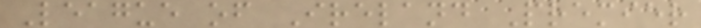League of Ireland Premier
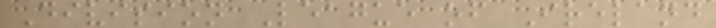Division League of Ireland
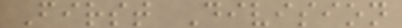First Division
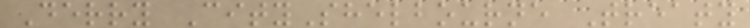Derry CityShelbourne Treaty
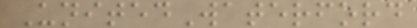UnitedWaterford
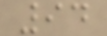94
